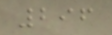296
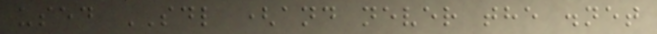used SDL (and never the .net
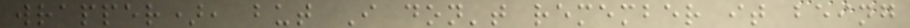wrapper), but I don't remember it being
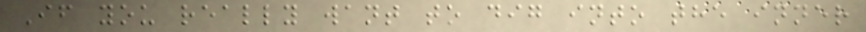If you really want to dig into the inner
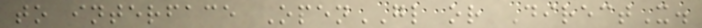to interface OpenGL or DirectX.
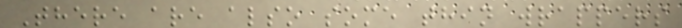There are also some thin wrappers
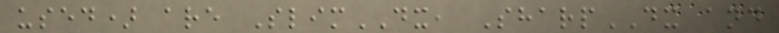used) are SlimDX, SharpDX and
